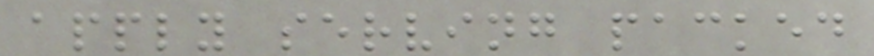apply serving packed
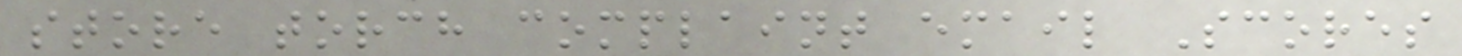store torch complaint email Scores
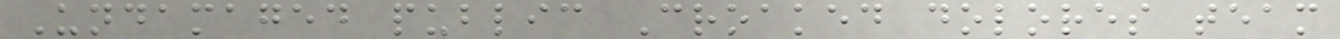Undamaged public Croaked dolores team
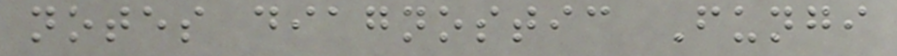notes diagnostic Fungi
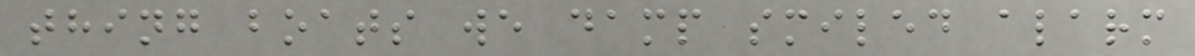thing boats we damp smiled alarm
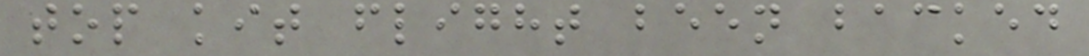top kit flight been backed
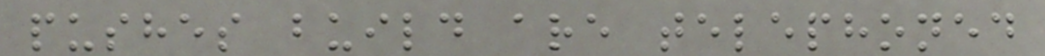pushes build are telephoned
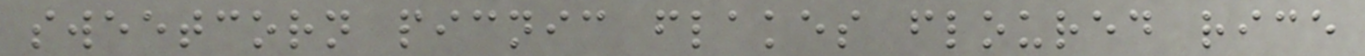sweetcorn picnic flakes floured rice
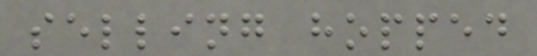selling hopped
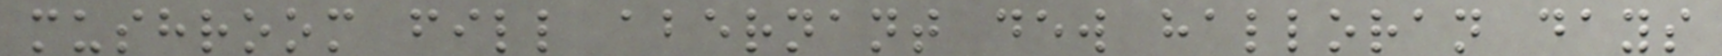mushroom fill abernant dew halloran days
